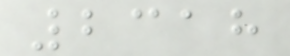2318
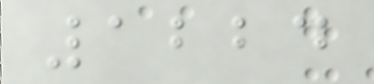1224
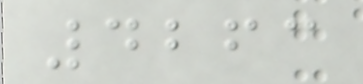4263
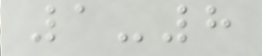1-8
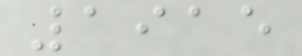1915
